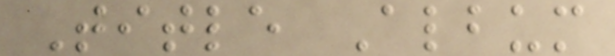Title Album
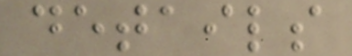details
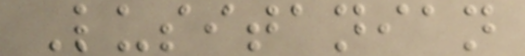Lusitanian
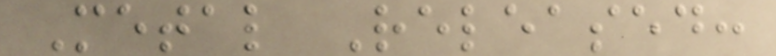Metal Released:
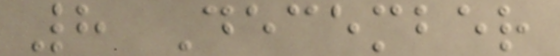8 December
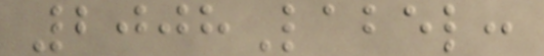2008Label:
